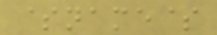$name$
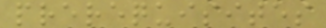prerequisites
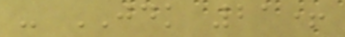- JDK 21+
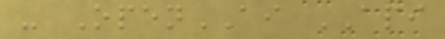- OpenAI API
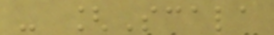- [Scala
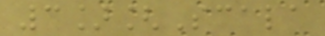3][Scala
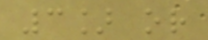3] or
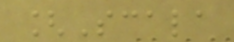[Scala
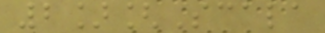2][Scala
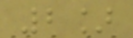2]
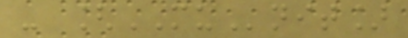- [MUnit]
